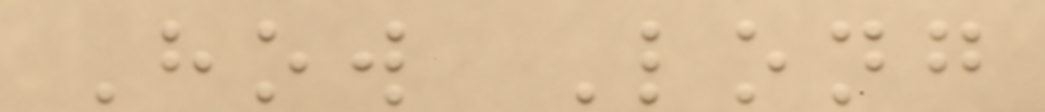How Long
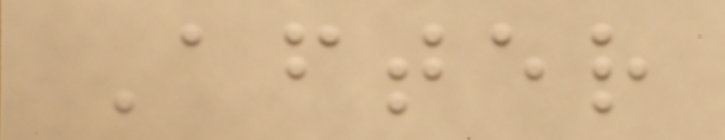After
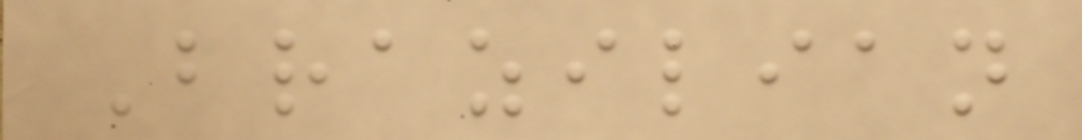Brazilian
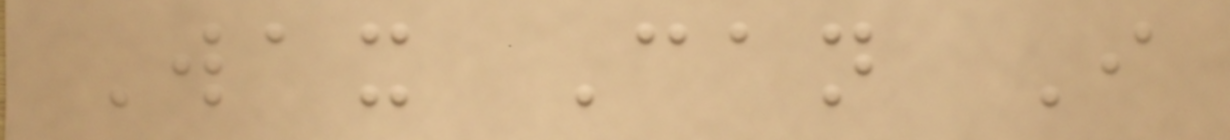Wax Can I
